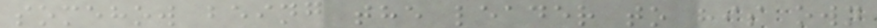somehow being the leader to his own
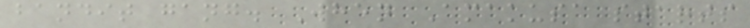bandit gang. When Amakusa starts
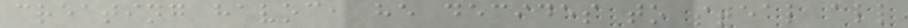creating havoc, he decides to steal all
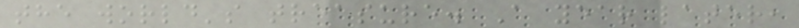the world's treasure. A year later,
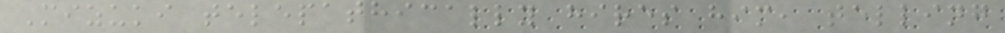Mizuki telepathically hires him, telling
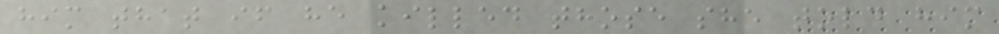him that if he killed those she told him
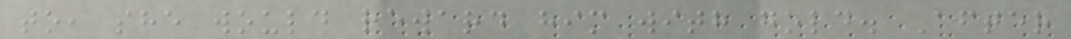to, she would reward him with gold. After
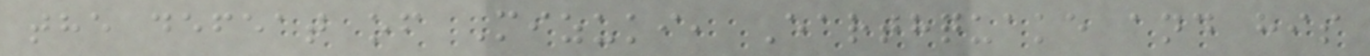the defeat of Mizuki, Earthquake and his
